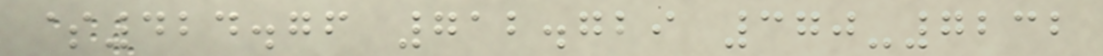$424.76 712.729 370-7232
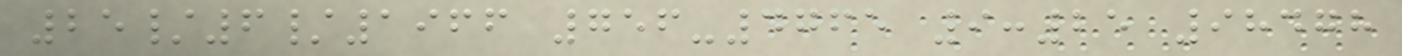25/6/1966 756-4765 9:25 98478
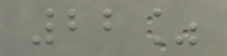22%
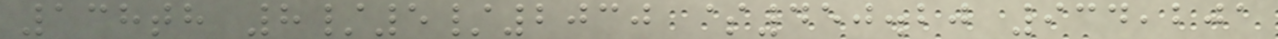138th 8/5/2030 $450.20 934,201
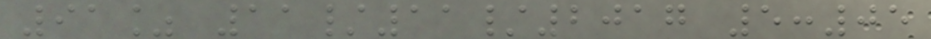91% 11/11/2017 5:05
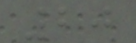20
